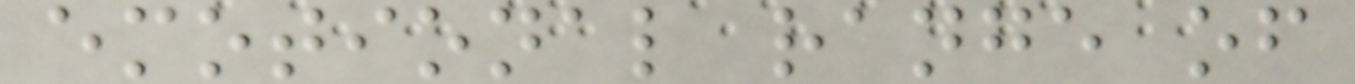emotional range of
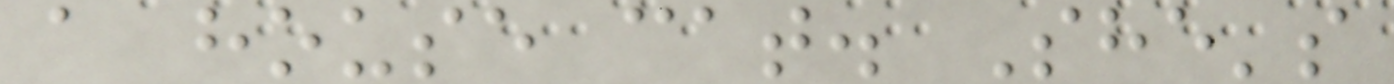a house cat. She's
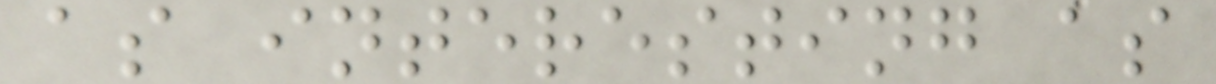as interesting as
